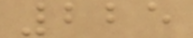225
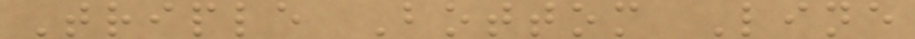Triple Bottom Line
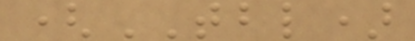(TBL)
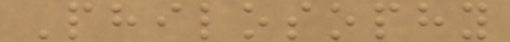Philosophy
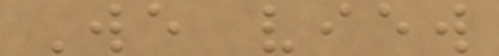We view
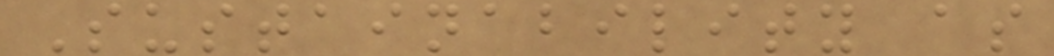Sustainability as
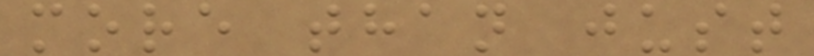more than just
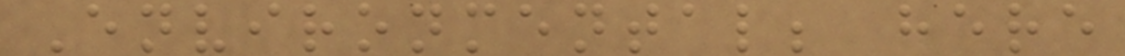Environmental; here
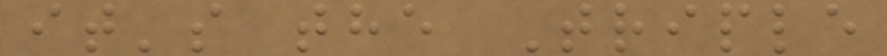it's the Triple
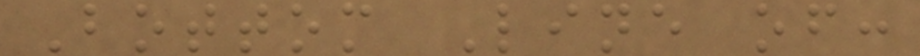Bottom Line of:
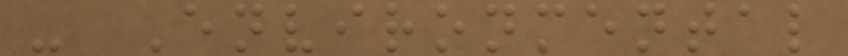- Environmental
